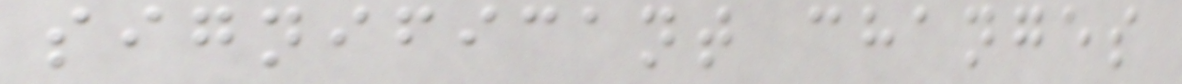significant changes
